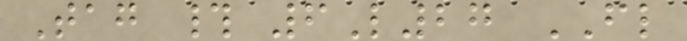Tag # 6L27 FL
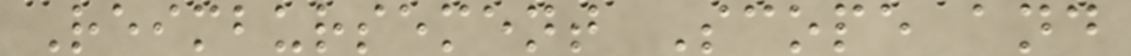Reimbursement Scope and
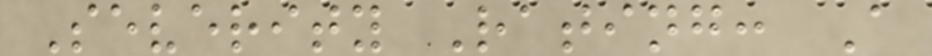Severity Rating: A
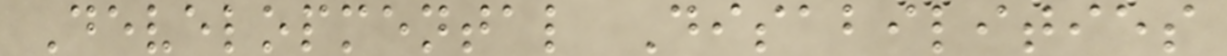Developmental Disabilities
